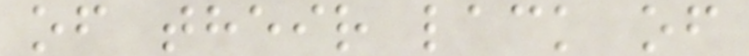of their lack of
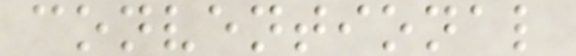conventional
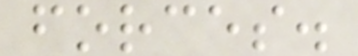forces.
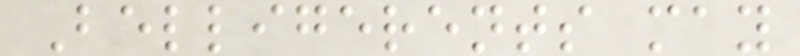Belligerents may
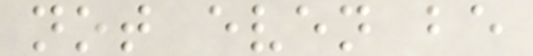not even be
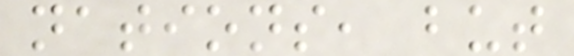nations, but
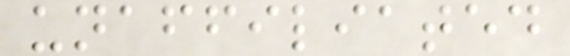unaffiliated
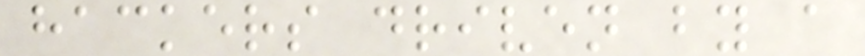hackers driven by a
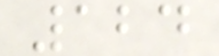124
